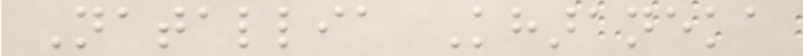Natallia Kharaneka
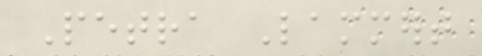Petra Lammert
